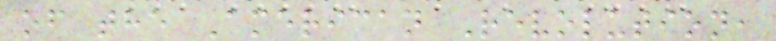of the American Revolution,
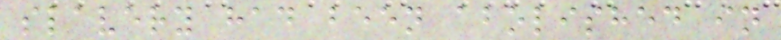slavery had been abolished in
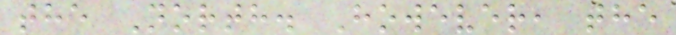the North. However, the
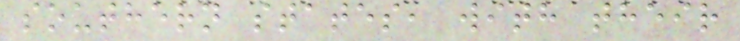southern states, with their
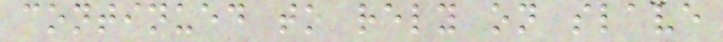continued to rely on slave
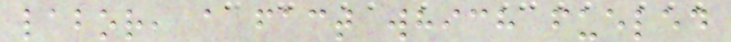labor, a fact which fueled
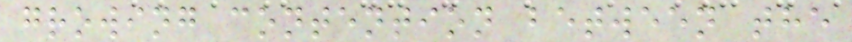growing contention between the
